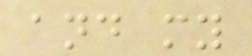and my
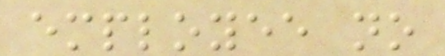employee no
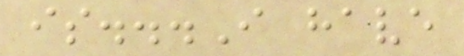is...I have
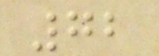72
